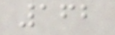162
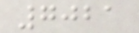7021
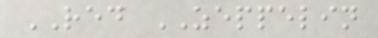RED ZEPPELIN
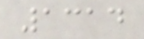1314
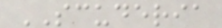SCUDERIA
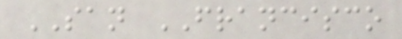SAN FRANCISCO
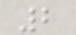2
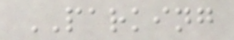PARKING
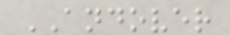ANDOVER
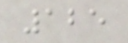125
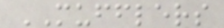MUFFLERS
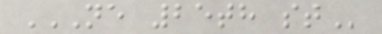NE 25TH ST
